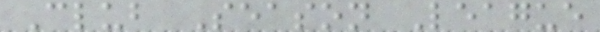Club Season League
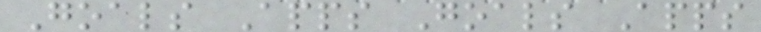Goals Apps Goals Apps
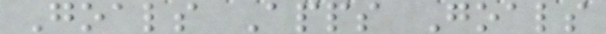Goals Apps Goals
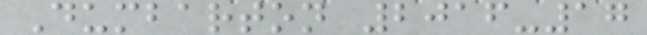Dumbarton 2016-17
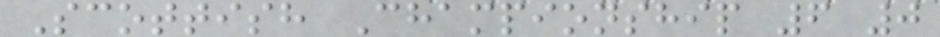Scottish Championship 6 0
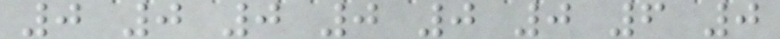0 0 0 0 0 0 6 0
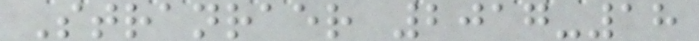Stranraer 2017-18
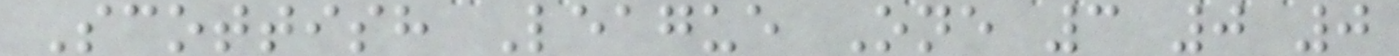Scottish League One 3 0 0
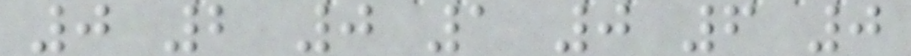0 2 0 1 0 6 0
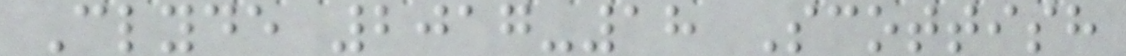Clyde 2017-18 Scottish
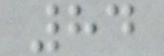84
